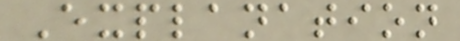Explanation
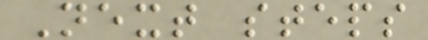Next steps
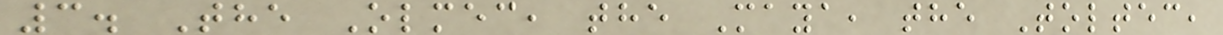3. The Olmec, the Maya, the Toltec,
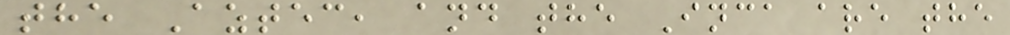the Aztec, and the Inca are the
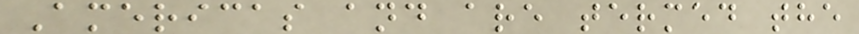Americas and are termed the
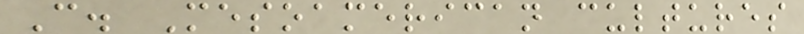C. Mesoamerican cultures
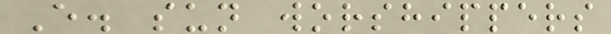E. sun worshippers
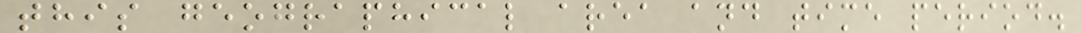this geographical area and time period.
